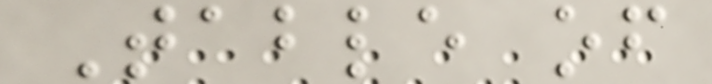Table of
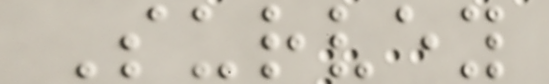Survey
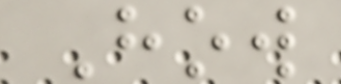How
